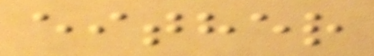either
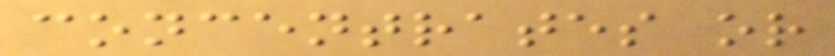concentrates or
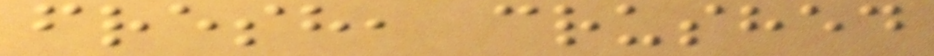fresh, crushed
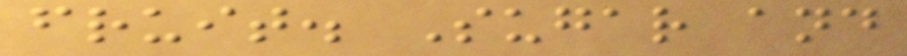fruit. Sugar and
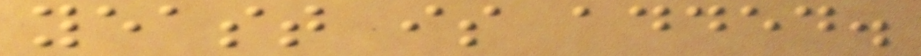yeast is added.
